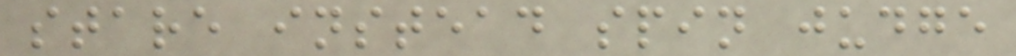stare instead spin judge
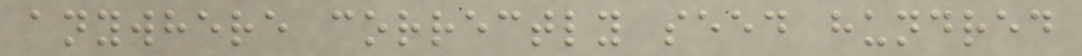anywhere correctly seed hundred
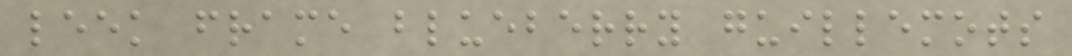leek frame blueberry guillemots
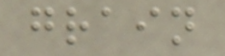grain
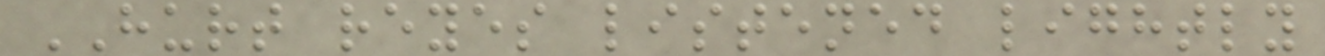HURT reyes listened lightly
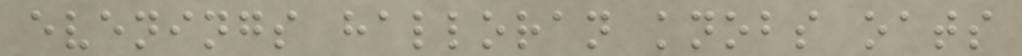evenings halloran knobs oats
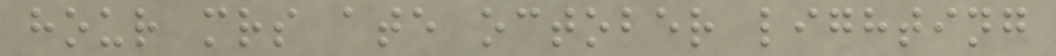hour mrs ate october lighting
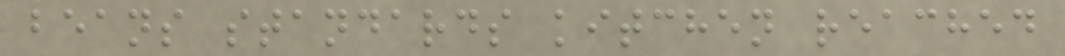beans standards kitchen reached
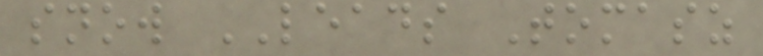snow LEADS Tomasz
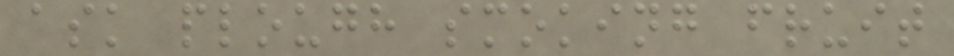ask plough smoking fruit
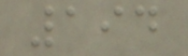194
